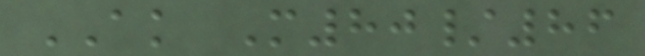AK M80/86
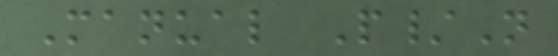Manual P/N
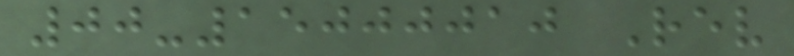00-15000010 Rev
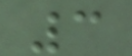3
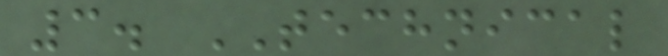3. TECHNICAL
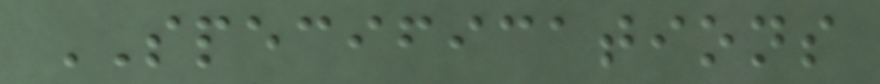SPECIFICATIONS
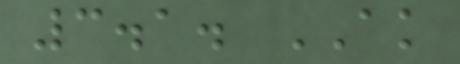3.1. AK
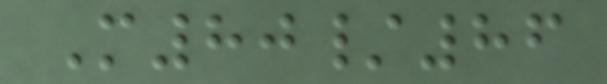M80/86
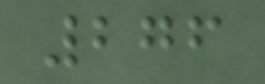276
